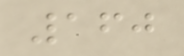160
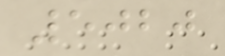5020
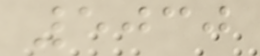5030
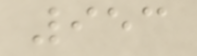953
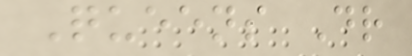Queens Dr
